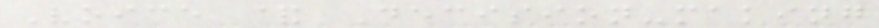Voice & Decision-making
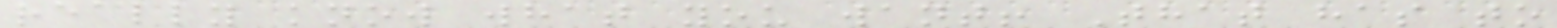really know what you want! That has to
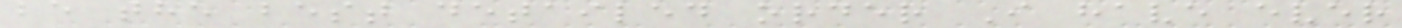be the best detailed order I have ever
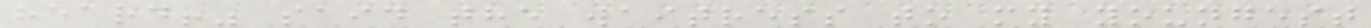heard!" said the waitress to my youngest
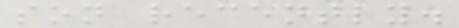son recently.
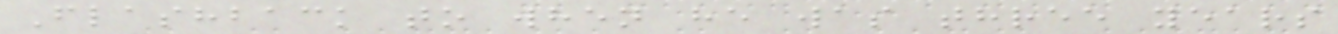Flashback to when he was three years
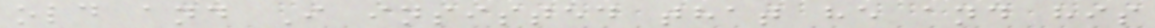old and I insisted that he and his
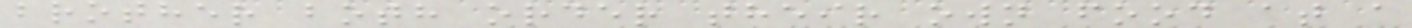brother both order their own food at a
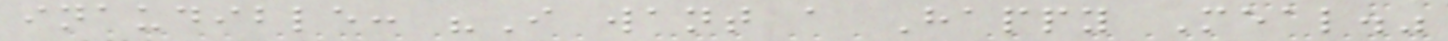inaudible: "I want a Happy Meal."
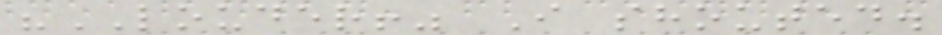"LOUDER!" I shouted.
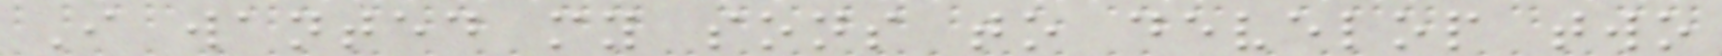I wanted my sons to develop two
